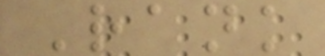Rank
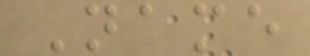Name
